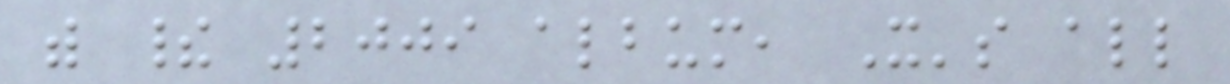with their 2009 album, It's all
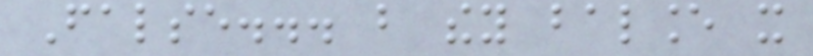False... but they balance it
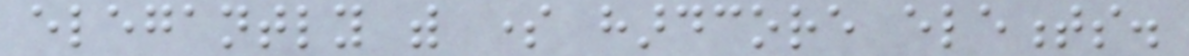elegantly with some hardcore elements.
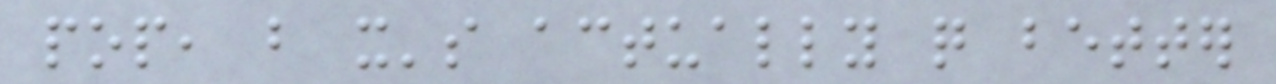pop, but it's actually quite better
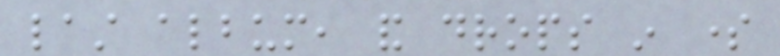last album, and drops in some
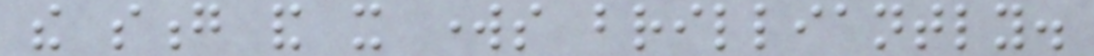the song and it works brilliantly.
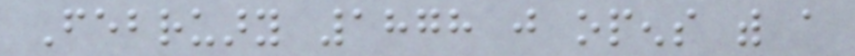February 1878 just opens with a
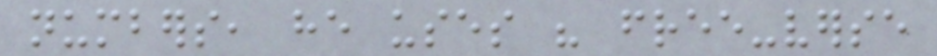numbers, he uses his free-verse
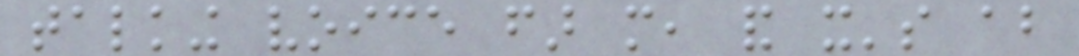talking voice far more, and it's about
